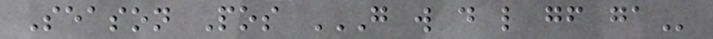Season Pos G W D L GF GA
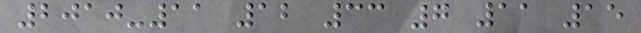2010-11 12 33 7 11 15
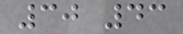30 43
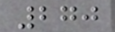270
